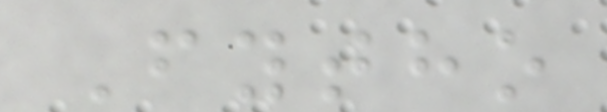Fytho
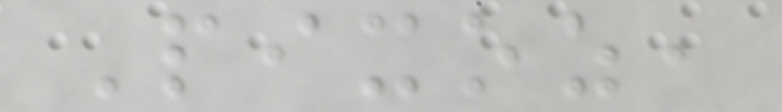Pixoz,
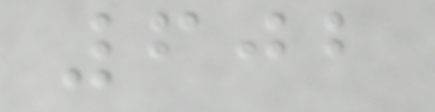602
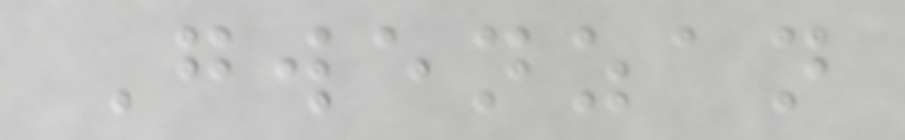Gwenzan
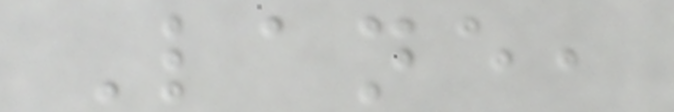Lane,
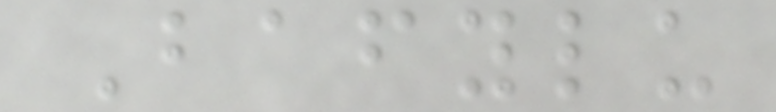Bafylu
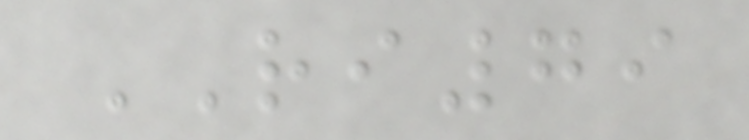RI79
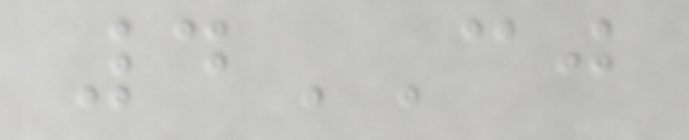4CJ
